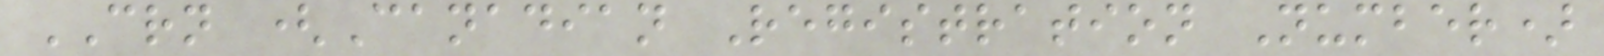CRN (Canadian Registration Number)
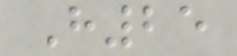H25
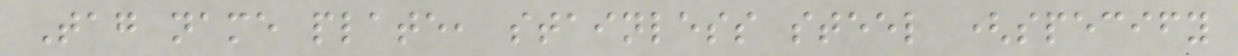Tag name plate, stainless steel (specify
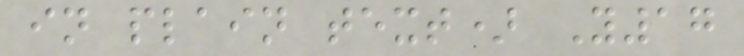in plain text) Y17
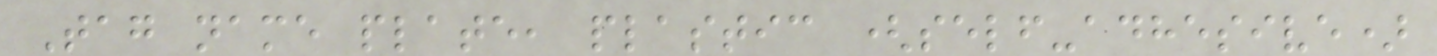Tag name plate, plastic (self-adhesive)
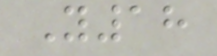Y18
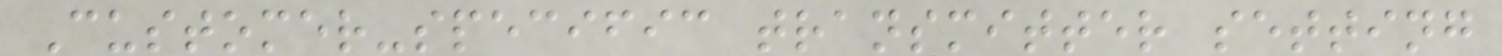Customer-specific transmitter setting
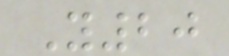Y20
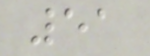51
